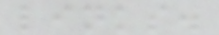links.
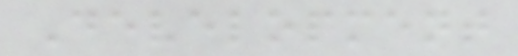Development
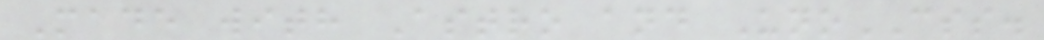Made with Astro and UnoCSS.
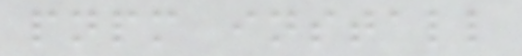pnpm install
